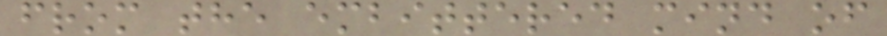from the embittered mind of
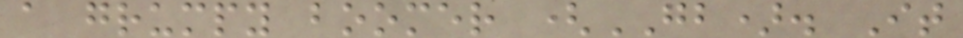a grumpy boomer (GB). It
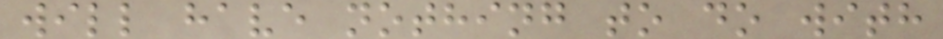will have nothing to do with
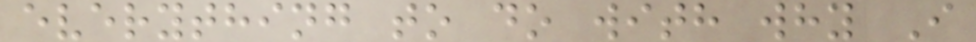everything to do with why I
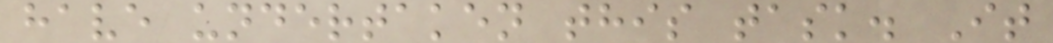have undertaken this task. It
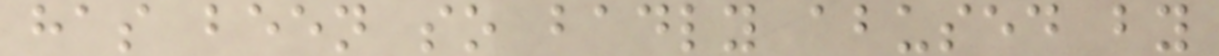has been so badly abused by
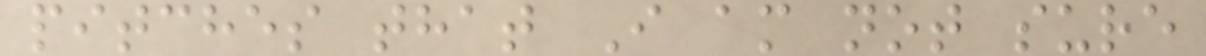pitches that I am not sure
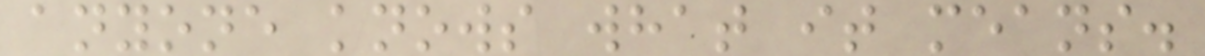anyone knows what it means.
